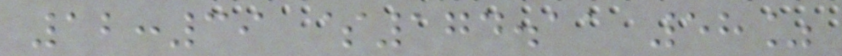12:39 $174.11 58%
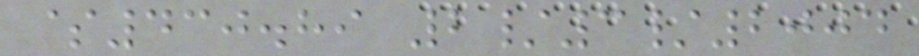$430.89 2/3/2004
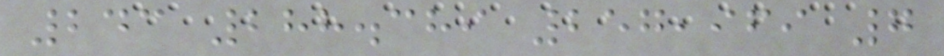243 288.389 257,969 7
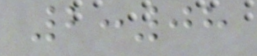2:08
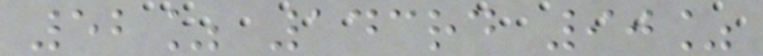52% 143rd 90%
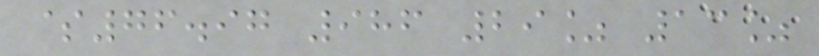$76.97 986 29% 13%
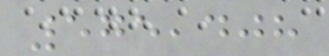575,408
